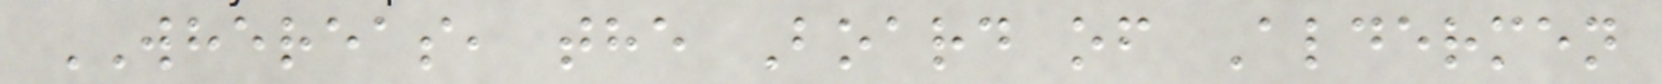WHEREAS, the Board of Aldermen
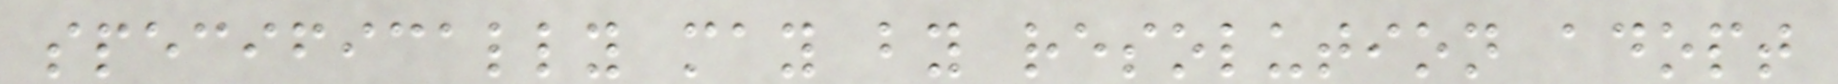specifically may by resolution adopt
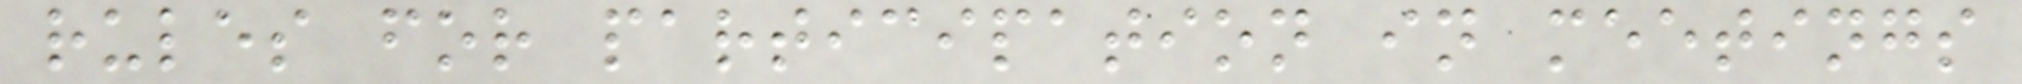rules for participation in meetings
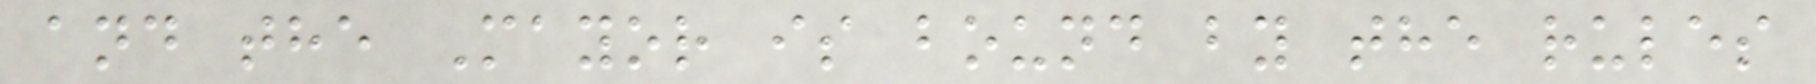and the Mayor is bound by the rules
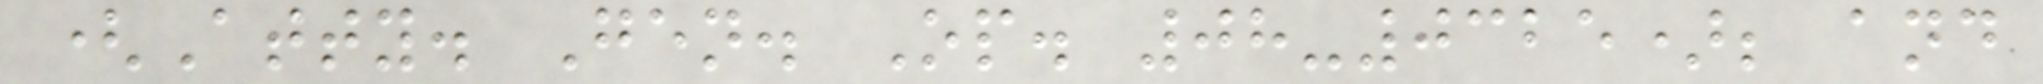(Atty. Gen. Op. 08-0325); and
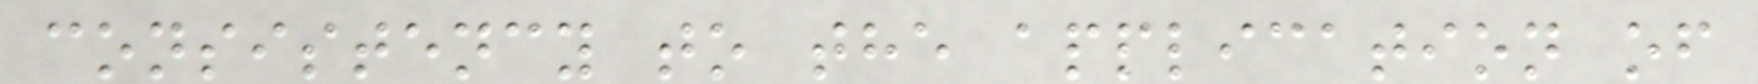consistency to the application of
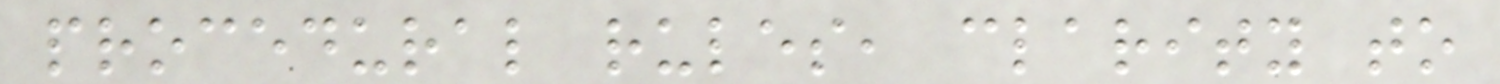procedural rules, clarity to
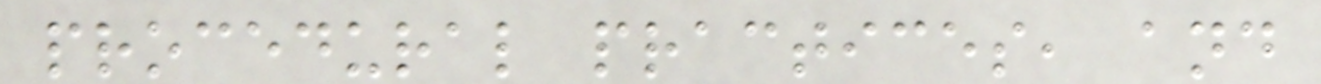procedural practices, and
